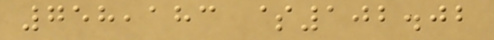758,183 $102.02
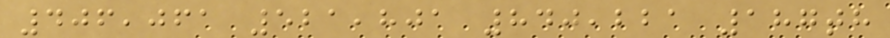406,061 521,801 840,221 187th
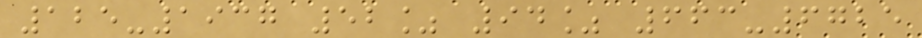125-1937 52% 94% 663-6725
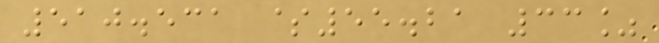510.531 $55.21 33%
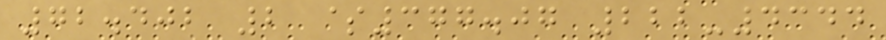72.402 2 $377.07 222-4344
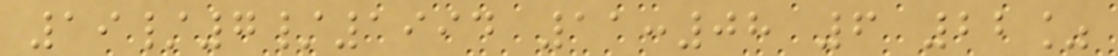19/7/1994 11:08 6 22%
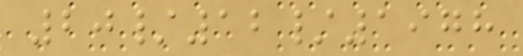20/12/1978
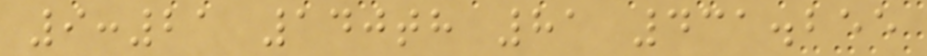9:21 140th 81 431.255
